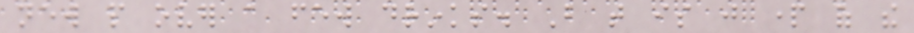new people over a few drinks. But that is just part of the
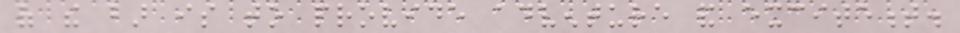of the bar is to provide adventure and excitement.
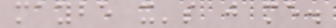maybe it's just me.
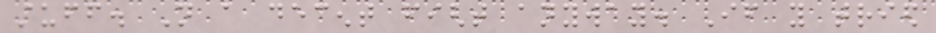stuff. Not a decent fight anyway. If you tried
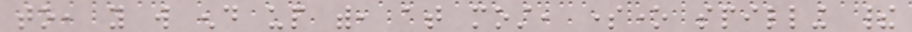to, you will end up with, at most, someone spilling their
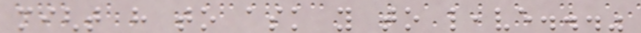might have to ask you to leave..."
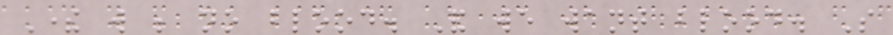There will be no blood. And we want blood. So
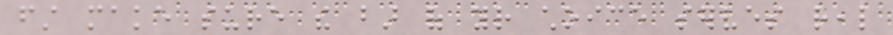first make sure the bar of your choice serves real
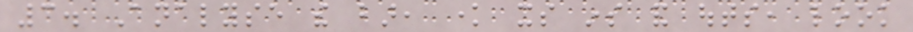3. Analyse the bar, know its ins and outs, look
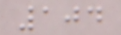104
